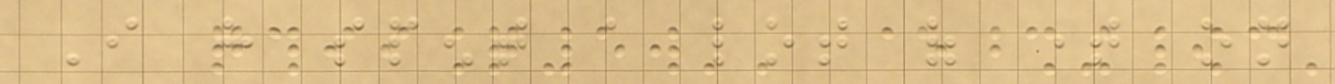I have spent a lot of time on
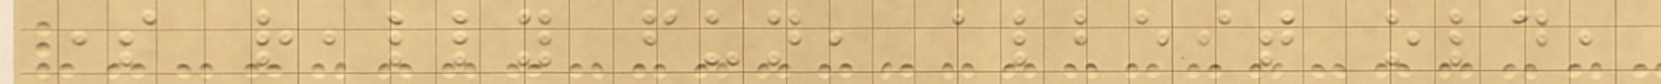some really fun, albeit old,
